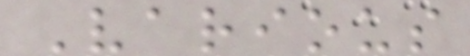Various
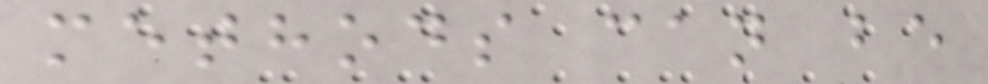methods can be
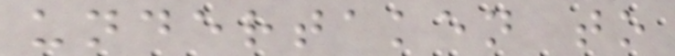undertaken to
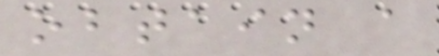obtain a
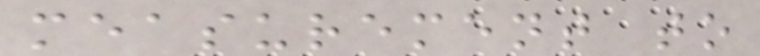measurement to
